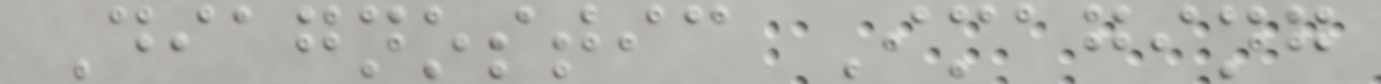Diagnostic Imaging
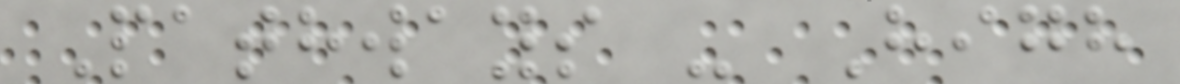Pathways - High
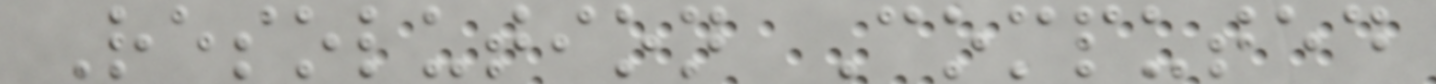Resolution Computed
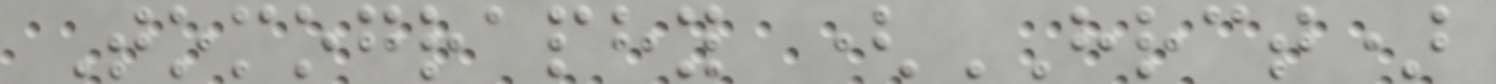Tomography (HRCT)
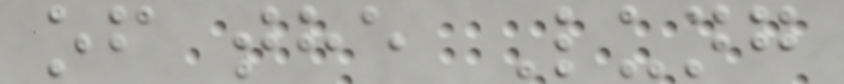of the Lung
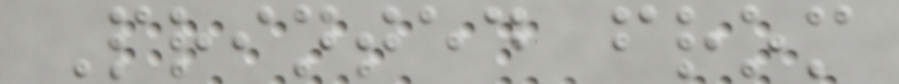Printed from
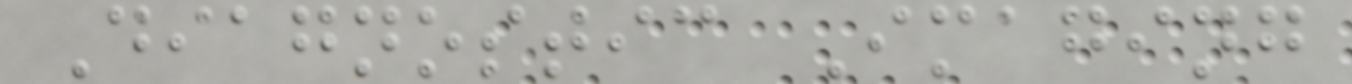Diagnostic Imaging
